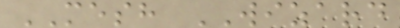MESH WIZARD
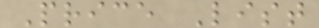Price List
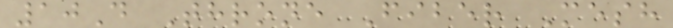10D Throne Fiber Mesh
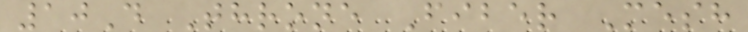10D Throne Fiber Mesh
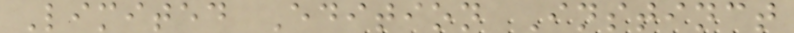Limited Edition Instinct
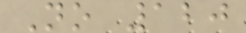No 120
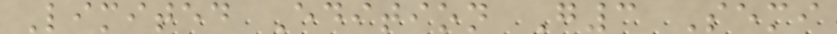Limited Edition G3 Semi
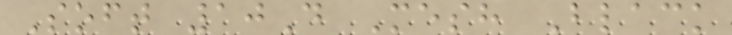Soft 10D Mesh Black
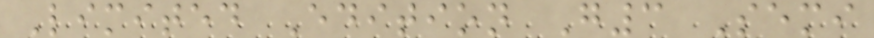Limited Edition G3 Semi
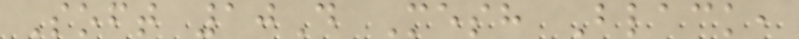Soft 10D Mesh Black,
